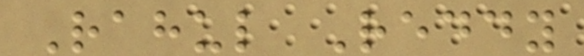Rahul Reddy
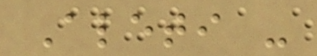Aleti -
